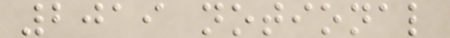2019 notional
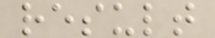result
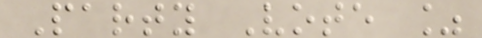Party Vote %
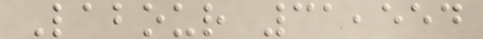Labour 31,554
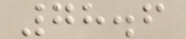78.6
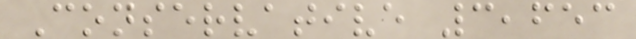Conservative 3,653
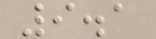9.1
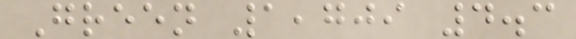Green 1,709 4.3
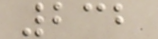232
